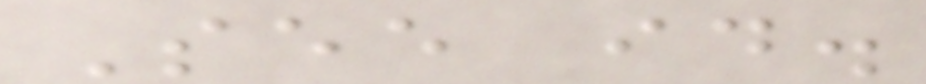See id.
